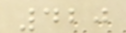420
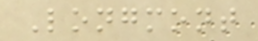Longmont
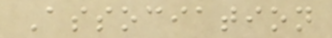Association
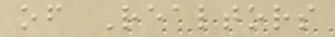of Realtors
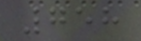758
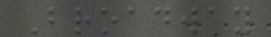Broadway
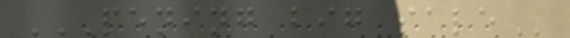PENING BIG SALE
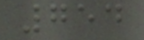754
